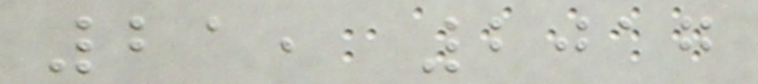21, 2017
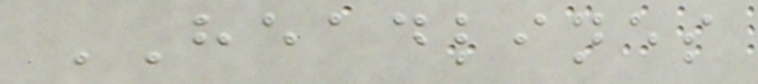HEADLINES
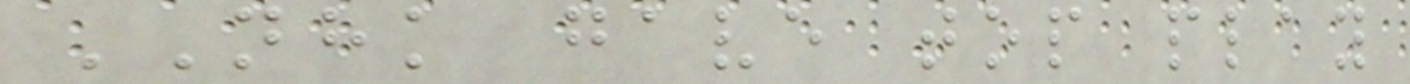NHK gave top play
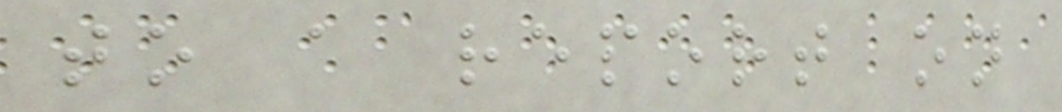to a report on
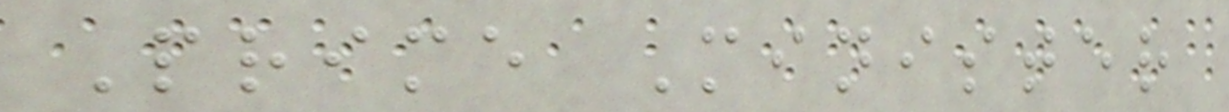Prime Minister
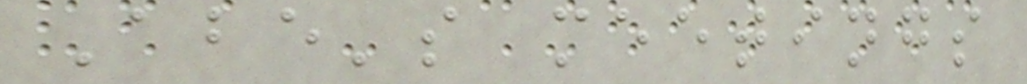Abe's meetings
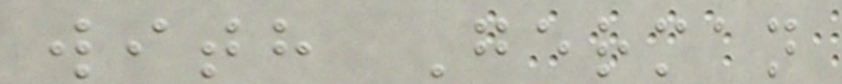with German
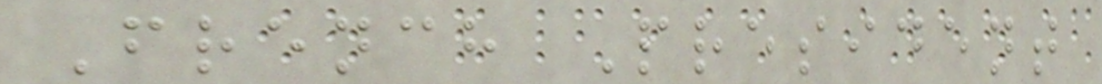French President
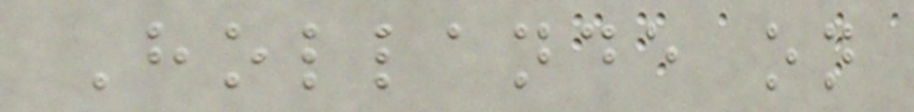Hollande on
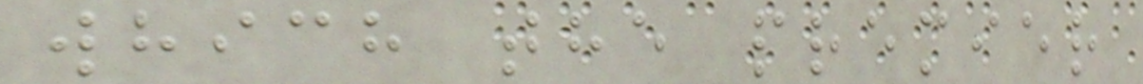which the premier
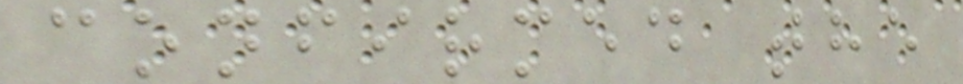confirmed the
